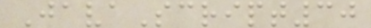JavaScript30
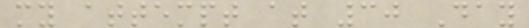my attempt at 30 Day
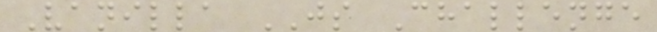Vanilla JS Challenge
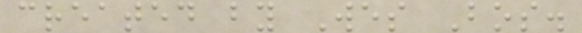created by Wes Bos.
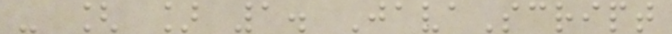- [ ] 1. JavaScript
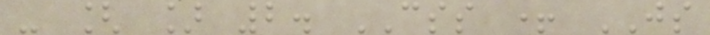- [ ] 2. CSS + JS
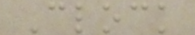Clock
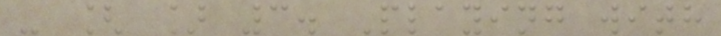- [ ] 3. Playing with
